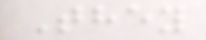They
